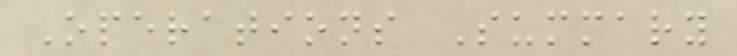Operations Summary
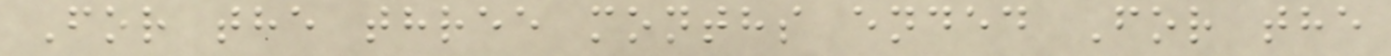For the three months ended For the
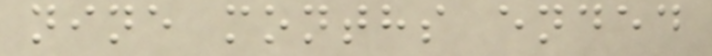nine months ended
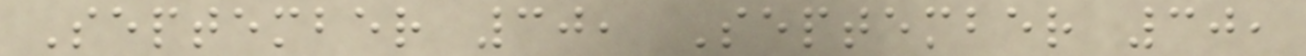September 30, September 30,
